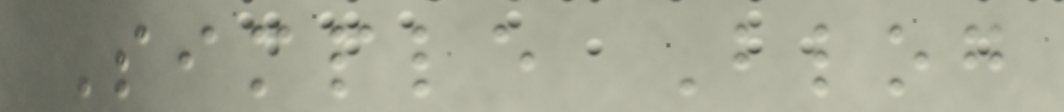Simple Blog
